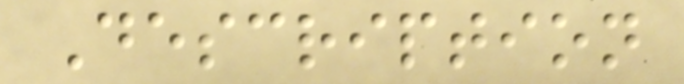Description
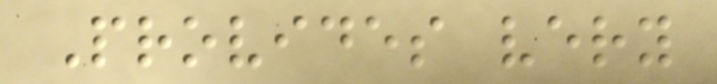Provides very
